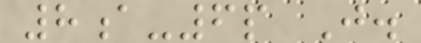8a-6p J.
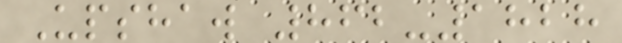Upshaw 862-1828
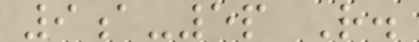9a-5p R.
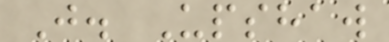J. Upshaw
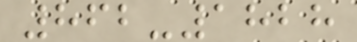862-1828
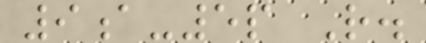9a-5p R.
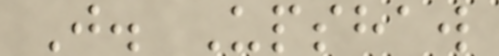J. Upshaw
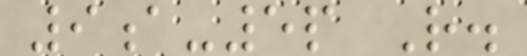9a-5p R.
